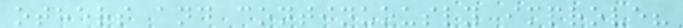others and continuously improve?
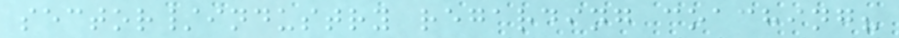sector/industry regarding coaching?
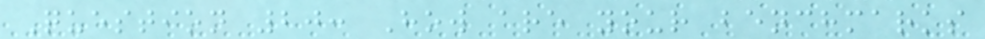Question 20: How are your benchmarks
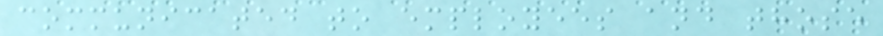communicated to employees and those
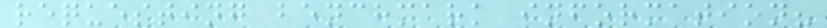requesting benchmark information?
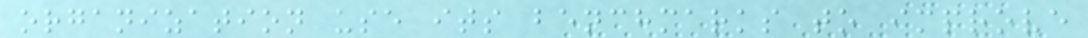organization use its benchmarks to improve
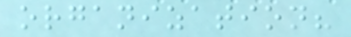organization?
